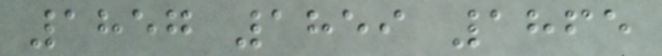1857 1859 1865
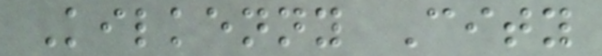Kilkenny City
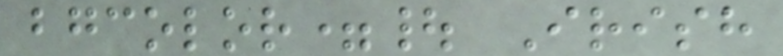bgcolor=| Irish
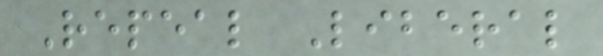Repeal Liberal
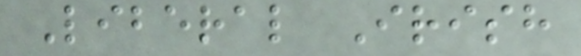Liberal Irish
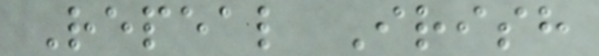Repeal Irish
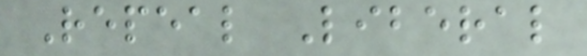Repeal Liberal
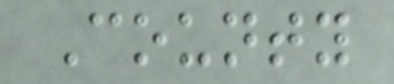County
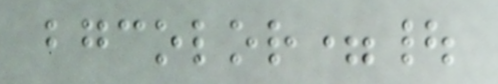bgcolor=|
